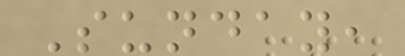Sunday,
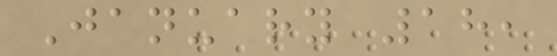January 18,
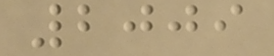2009
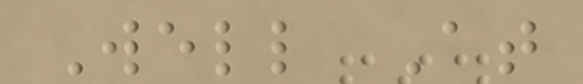Well At
